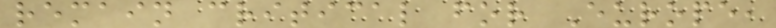remain critical for Europe,
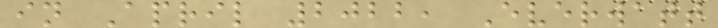in April 2022, Everwatt
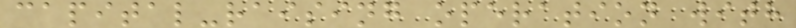capital-raising operation with
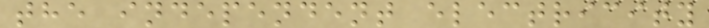the independent electricity
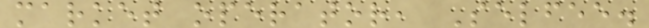market operator, Selfee.
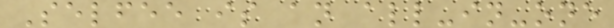Selfee is an all-in-one
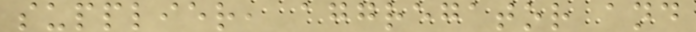supplier, aggregator and
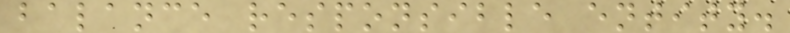balance responsible entity.
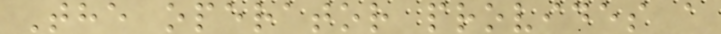The operator provides a
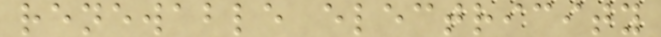renewable electricity
